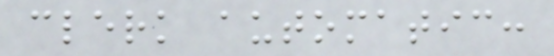clerk automatic:
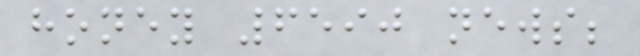honey 6590 news;
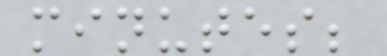minutes;
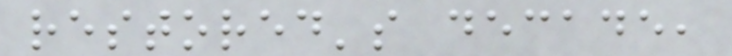restored's decade,
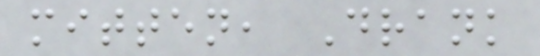mitten, Drank
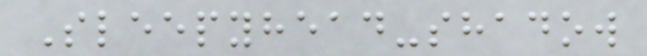Sleepyhead-shadow
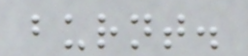burnt.
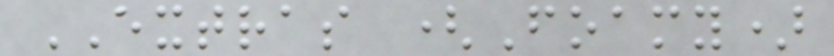EXTRAS (Foamy)
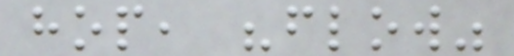hop, "flow"
